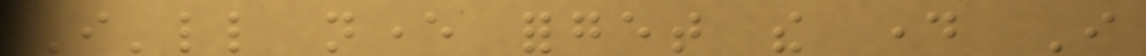I'll never forget the day I
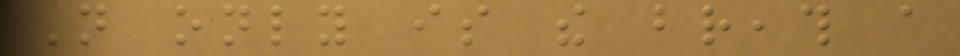Not only is the breath a
